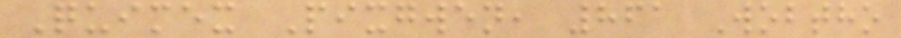Quimex Pixgwen, 861 Wobtho
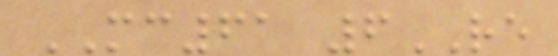MC61 6RE
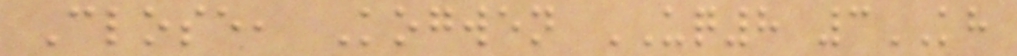Close, Kogwen UQ8 3KH
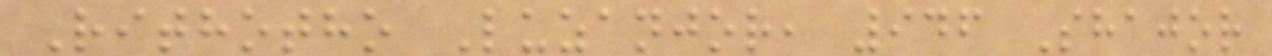Rithotho Luzanjor, 946 Shajor
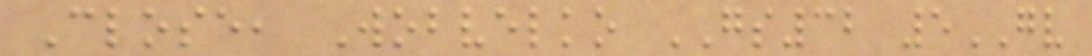Close, Wobvelko GS32 5GV
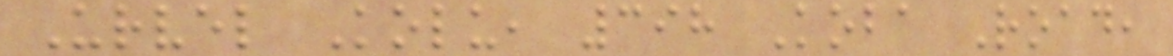Urvel Kolu, 398 Koba Road,
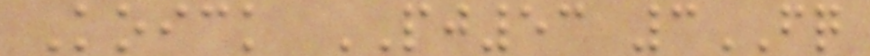Koick PJ53 3FQ
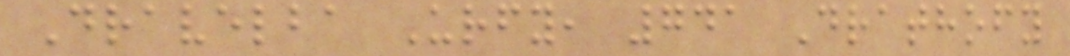Dravelba Urfy, 741 Drathofy
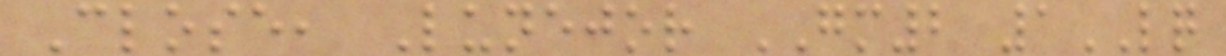Close, Lunejor GM2 1LQ
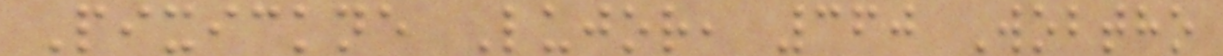Pixickne Lujor, 360 Wobtho
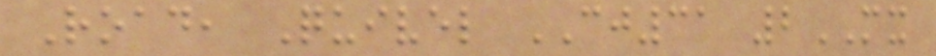Road, Quivel CJ31 2MX
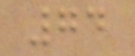74
